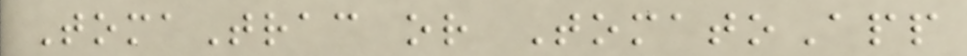TomaTrac or TomatoApp
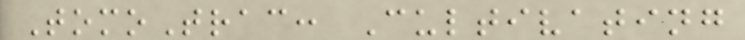TomoTrac: Cultivating
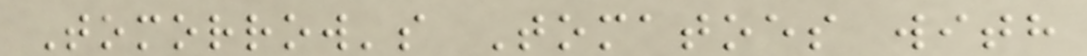Tomorrow's Tomatoes with
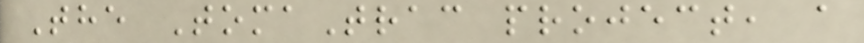The TomaTrac project, a
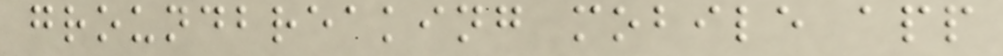groundbreaking mobile app
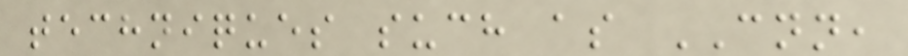techniques such as CNN,
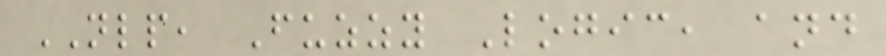NLP, Fuzzy Logic, and
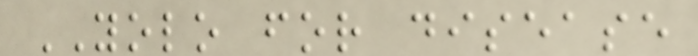YOLO for disease
